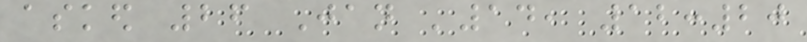asked 26 Jan '14, 12:20
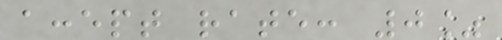accept rate: 0%
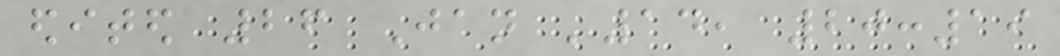edited 26 Jan '14, 20:19
